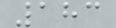183
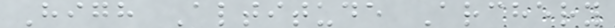High Altitude Archery
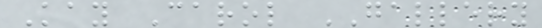Kay Carol GALLERY
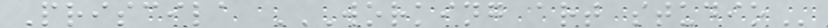Priscila WORKING ART STUDIO
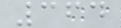364
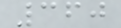360
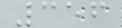356
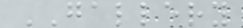GALLERY
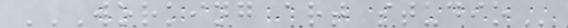WORKING ART STUDIO
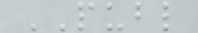PUBL
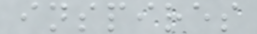inspires
